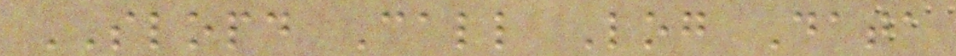SLOPD Call Log Data
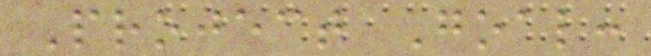Project Goal:
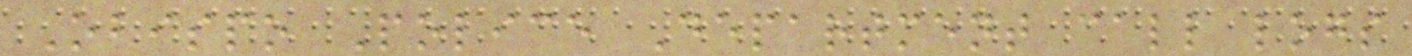Obispo Police Department call logs
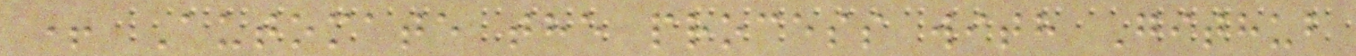+ Automate the process with Github
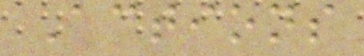Actions
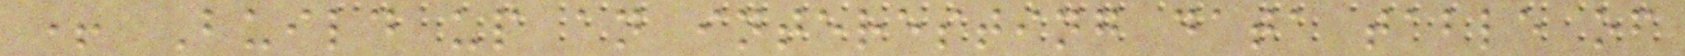+ Build up an interesting data table of
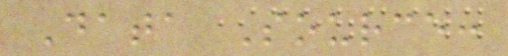Data Source:
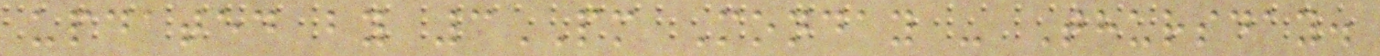updated by 3PM Monday - Thursday.
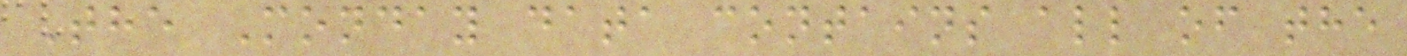The Monday data contains all of the
